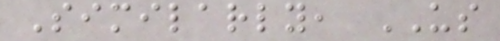Similarly, US
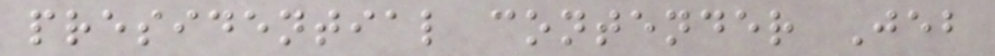presidential contender Jeb
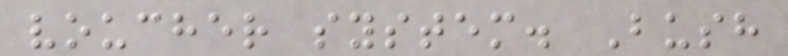voucher system. Bush
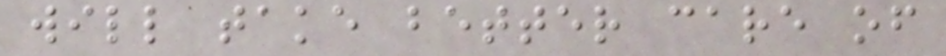will take better care of
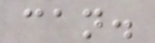can.
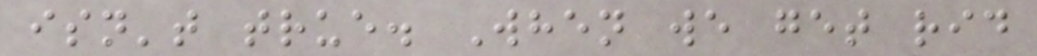isn't true. When we get rid
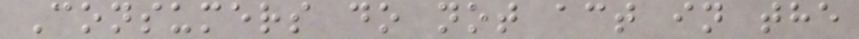Consumers do not act in the
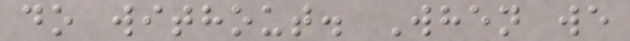do without. When we
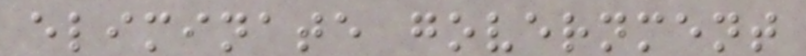eliminate government
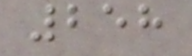258
